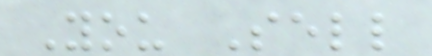You Sell
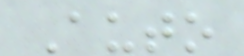Auto
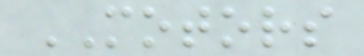MOTORS
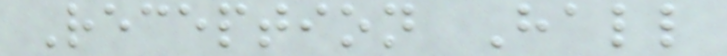Reception Hall
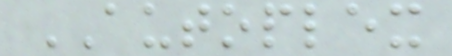AUTOPLEX
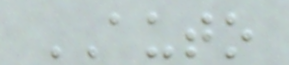AUTO
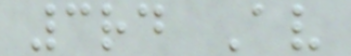3rd Av
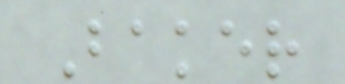Baker
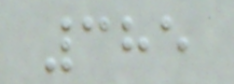385
